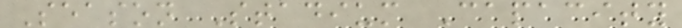Season Stadium Capacity
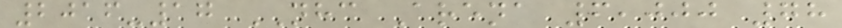2016-17 NHC Arena 6,000 78
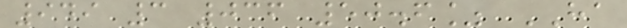949 3 036 50.6% HA
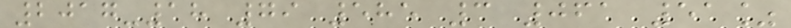2017-18 79 585 3 061 51%
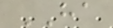HA
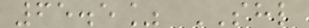65.5% SHL
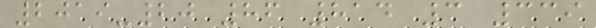2019-20 86 814 3 339
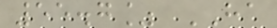55.7% HA
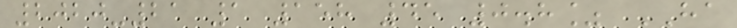2020-21 1 158 45 0.8% HA
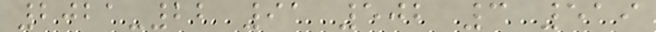2021-22 91 502 3 519
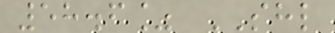58.6% SHL
